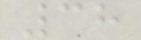38
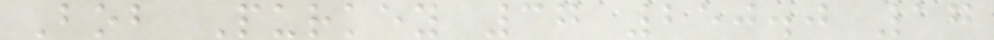Bob Purkey 37 250.0 17
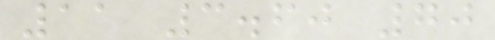11 3.60 70
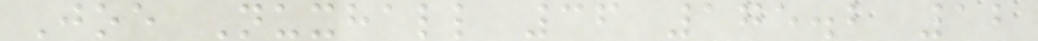Joe Nuxhall 36 175.2 12
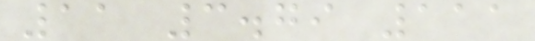11 3.79 111
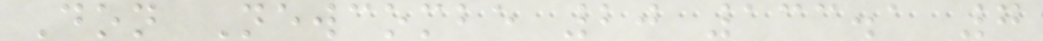Don Newcombe 20 133.1 7
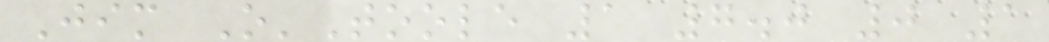Jim O'Toole 1 7.0 0 1
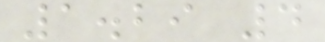1.29 4
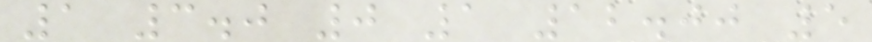1 3.0 0 1 12.00 5
